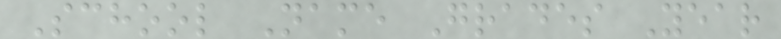School Name Grades Year
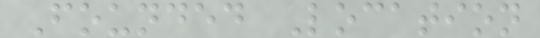Founded Location
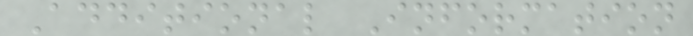Additional Information
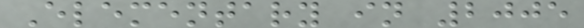Elementary in 2005
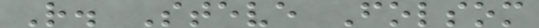R. Steve Folsom
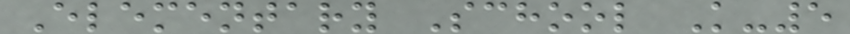Elementary School K-5
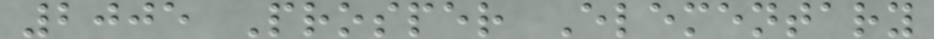2005 Prosper Elementary
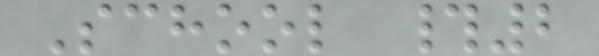School #2
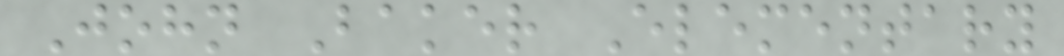John Baker Elementary
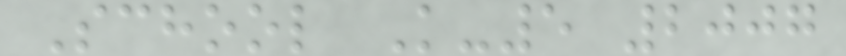School K-5 2007
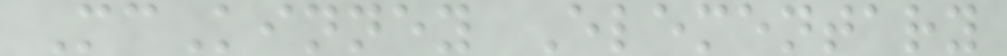McKinney Elementary
